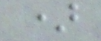)
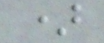)
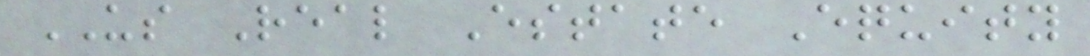US Real Estate Equity
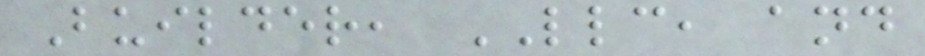Builder, LLC, and
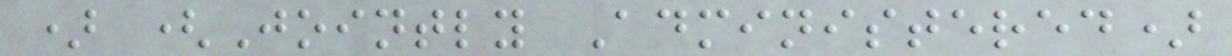) (Jointly Administered)
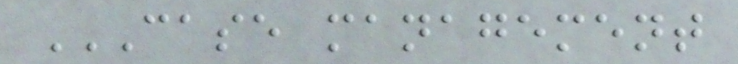CASE MANAGEMENT
